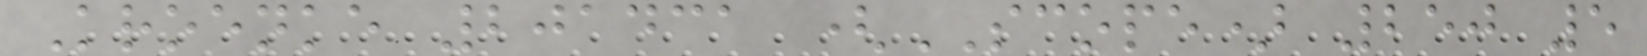Kroenke 201431 (SCOPE) 250 5
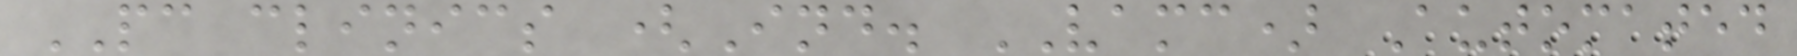PC clinics (Ind. VAMC) Automated
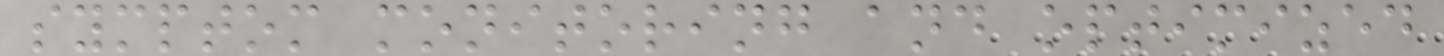symptom monitoring and optimized
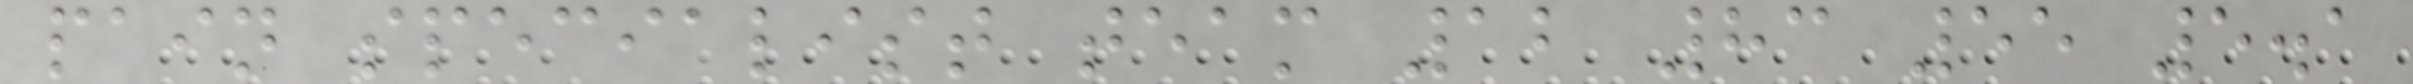pain specialist team 12 83 55 5.1
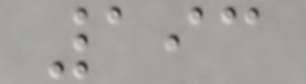193
